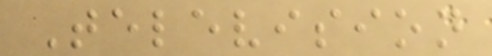Television
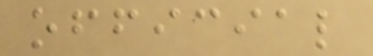official
